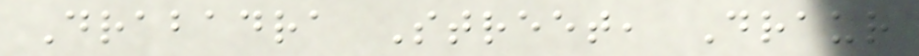Drabadra Street, Draur
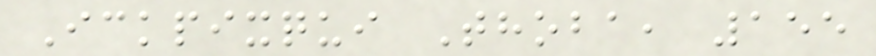Ickpixqui Thoba, 155
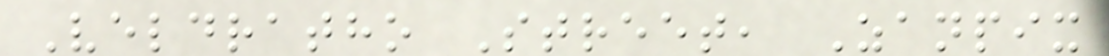Veldratho Street, Zanpix
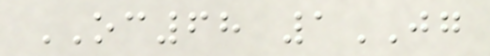OC68 1JG
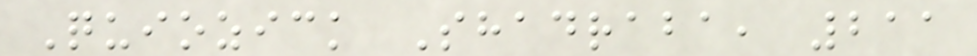Quiozick Shadraba, 211
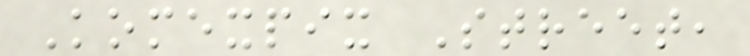Komexpix Street,
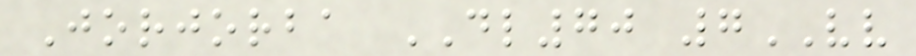Jorjorba DL70 7VV
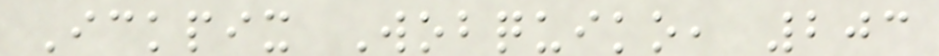Ickpix Wobquiko, 203
